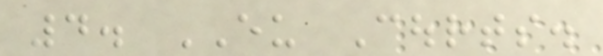4. EU Courts.
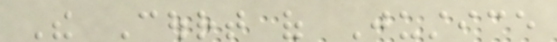The Court of Justice
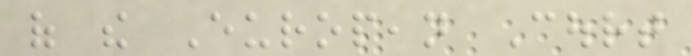of the European Court
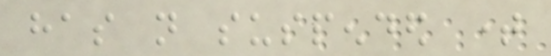has not suspended time
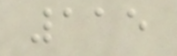115
